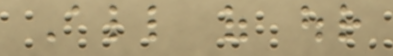All of our
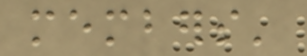members'
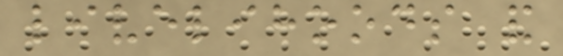livelihoods and
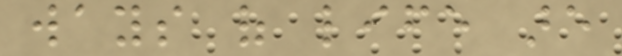ways of life are
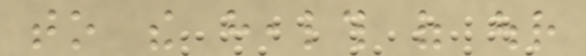to the health of our
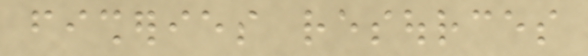fisheries resources
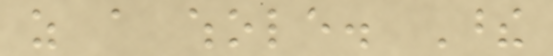as a whole. These
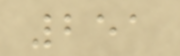251
